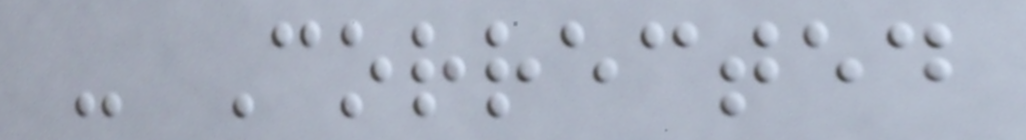- Corrected
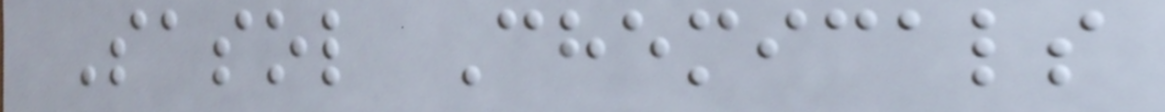Sasol Chemicals
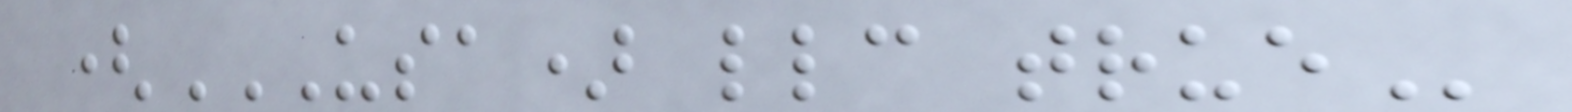(USA) LLC TRUE
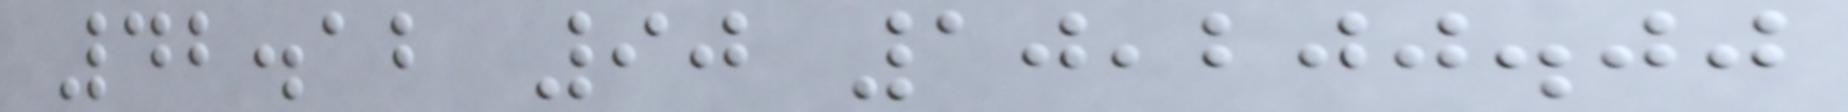42.12 90 10,200.00
